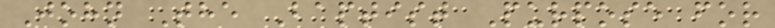John The Baptist Purpose for
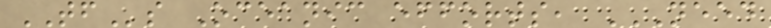TFs Oceanic efforts, NEED
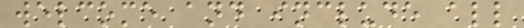welcome and include all
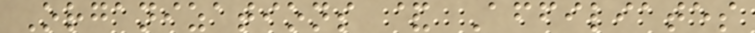Organizations & Affiliates
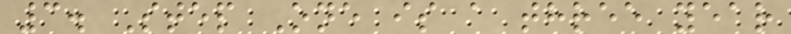3. Step One is a three year
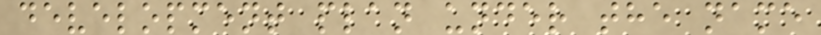development plan under the name
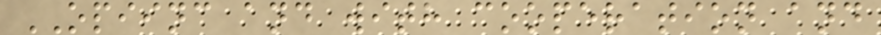OPIINC and with cooperation and
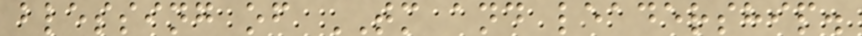blessing of TM and leadership.
